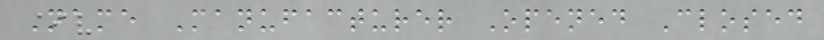Name Manufacturer Opened Closed
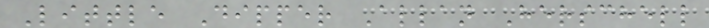Little Dipper Allan Herschell
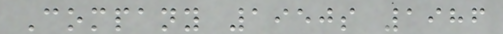Company 1950s 1986
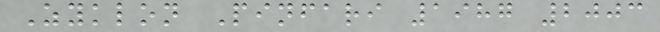Zyklon Pinfari 1987 2003
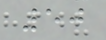50
